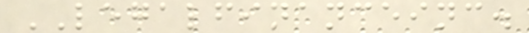LEGALFINANCEINC.
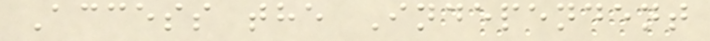Access the Independent
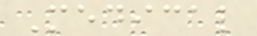Medical
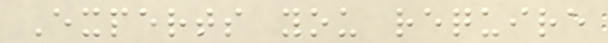Experts you require
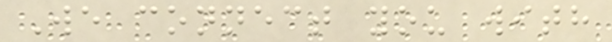We connect you with
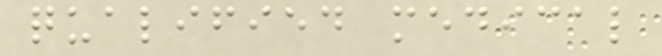qualified medical
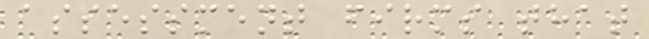assessment firms that
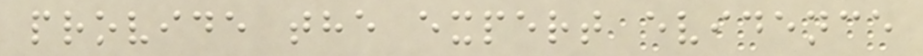provide the expert evidence
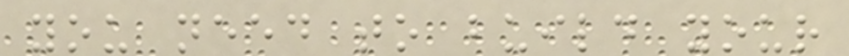you need to build your
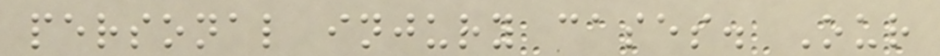personal injury cases. Our
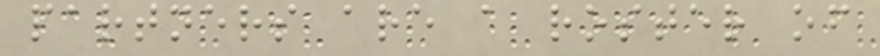partners are a roster of
